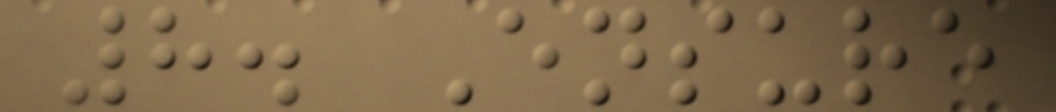8. Ensure
